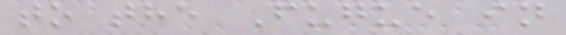to the Fugue in
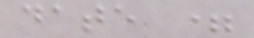date =
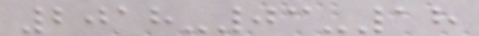2018-03-18
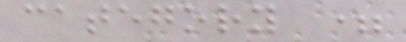category =
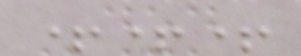+++
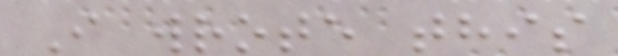I wrote this
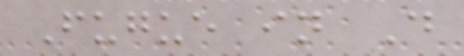Fugue in D
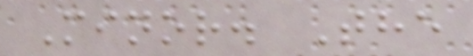Minor. The
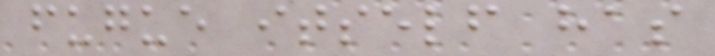fugue itself has
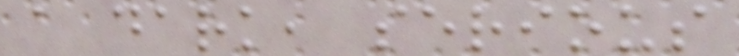a dark, serious
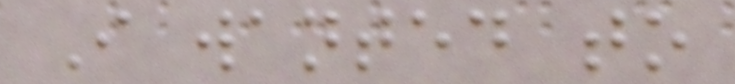I wanted to
